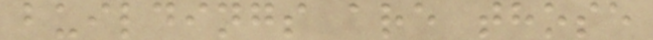buildings are those
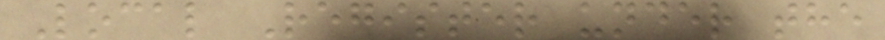Local Register under the
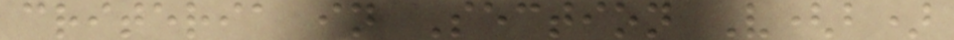criteria in Section V(b)
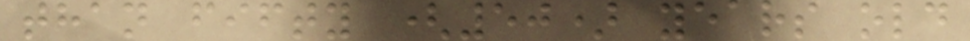than fifty (50) years old
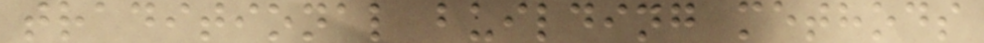traditional building methods
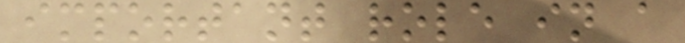important role in a
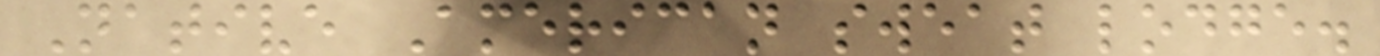Native American sweat lodge.
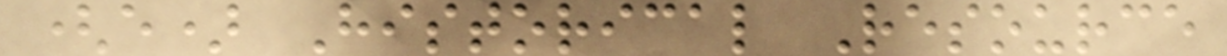(e) Historical Resource
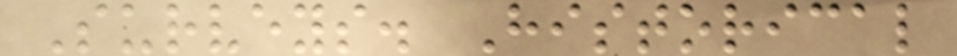Surveys. Historical
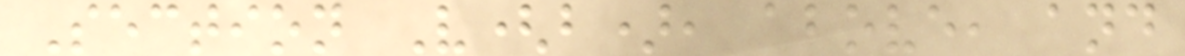Section V(b), above, and
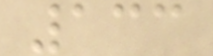133
